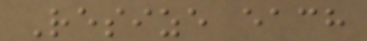Resize each
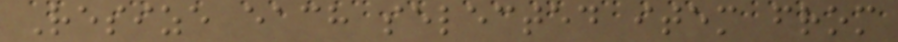Resize each selected item from
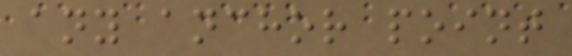any anchor point
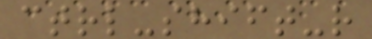ctrl-shift-r
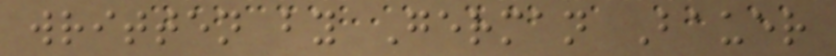written by German Bauer
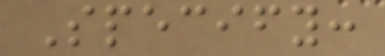Specify:
